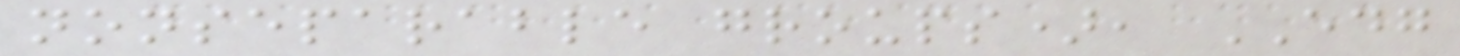nonseparable groups), EDG
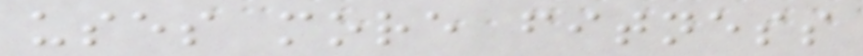uses more fitness
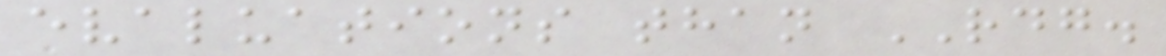evaluations than RDG.
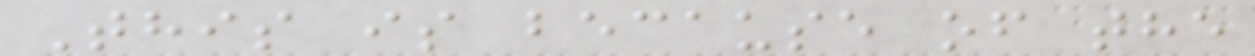This is because of the
